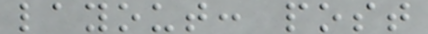layout: post
